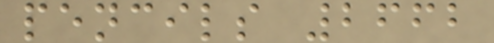pencils 2662
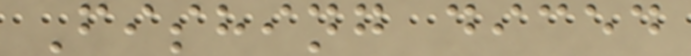Fishing diced
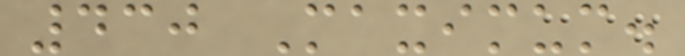430 Maximum.
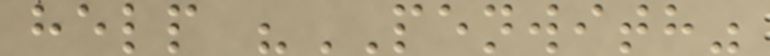help "PENWITH"
